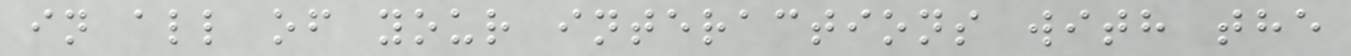in all of your interactions with the
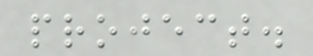project.
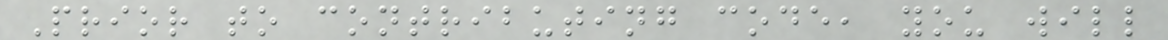Prior to contributing code, you will
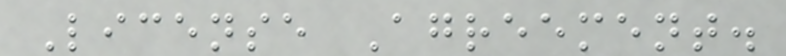License Agreement.
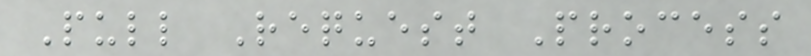Pull Request Process
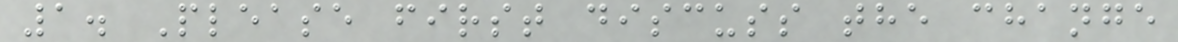1. Please first discuss the change
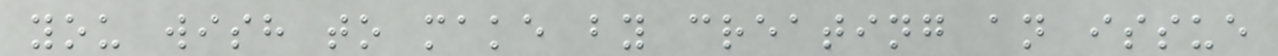you wish to make by creating an issue
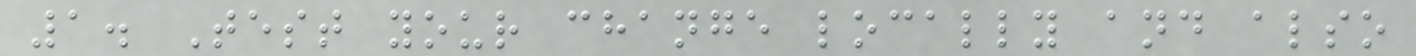1. Test your change locally and also
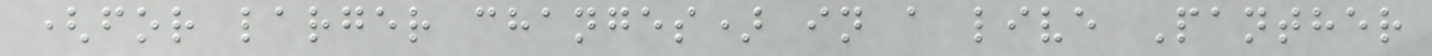(for larger changes) in a live Panther
